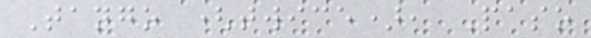Tango (twice), Paso
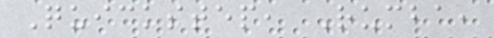Quickstep, Rumba,
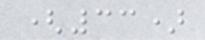(33)
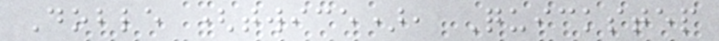Doble (twice), Quickstep
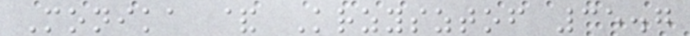Monika & Krzysztof 35.7
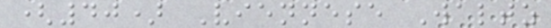(40) Viennese Waltz
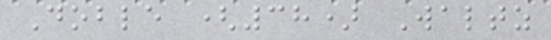Doble (38) Waltz
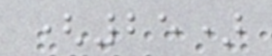(25)
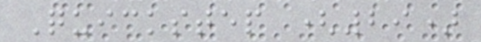Quickstep (29)
